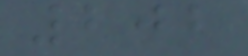202
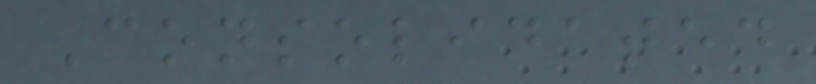Consolidated
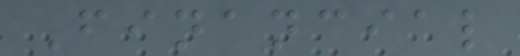Financial
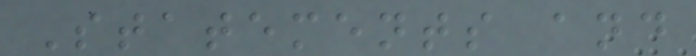Statements and
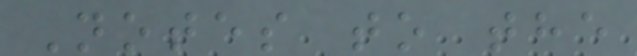Notes to the
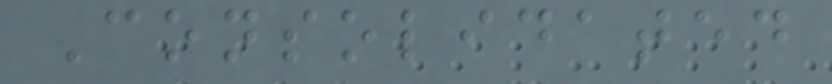Consolidated
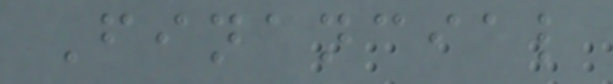Financial
